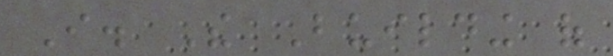I. The Building of
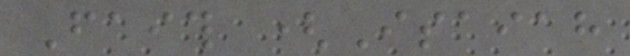Faith (Isaiah
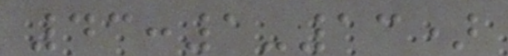43:1-13)
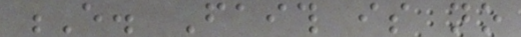E. Faith is no
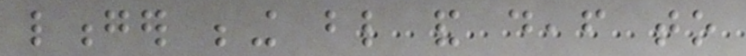longer being blind and deaf to
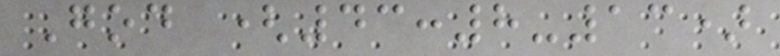God (43:8-13)
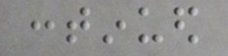continued
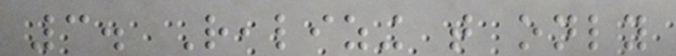3. Realizing that only
